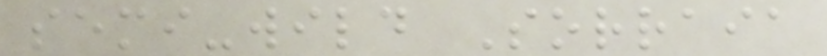semi-wild Sorraia
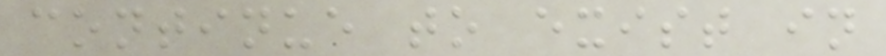continue to exist in
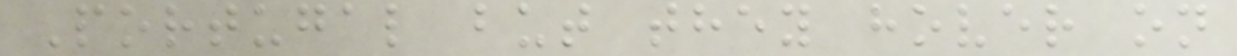Portugal but they hover on
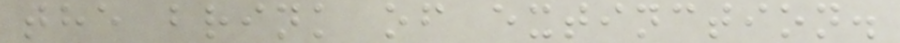the brink of extinction.
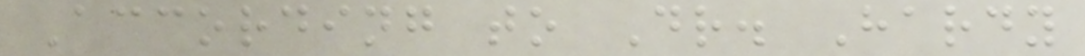According to Dr. Hardy
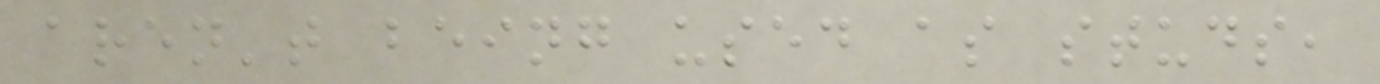aren't being used as studs,
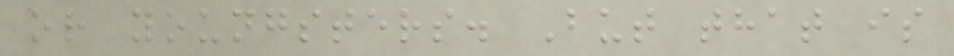or youngsters. But that is
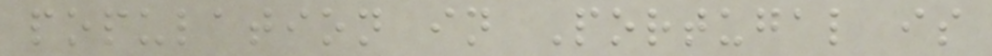population in Portugal is
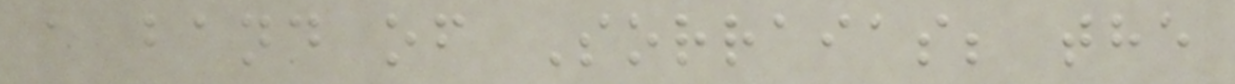a band of Sorraias; the
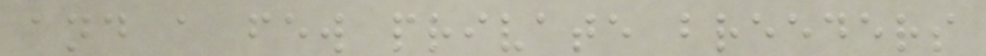and a few private breeders
